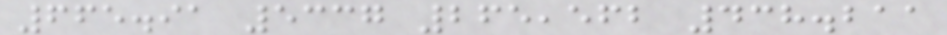665.91 5337 265,562 438.211
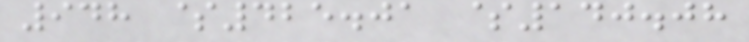948 $425.01 $140.08
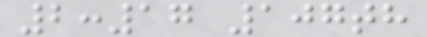2:17 107th
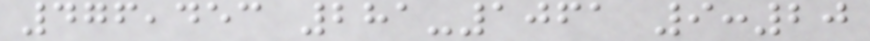476,453 281-1061 9:20
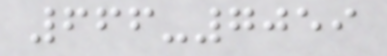666-7059
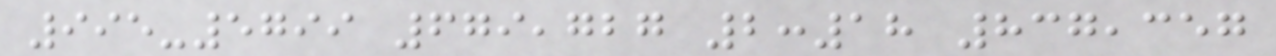995-5799 679,727 2:18 837,357
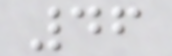46
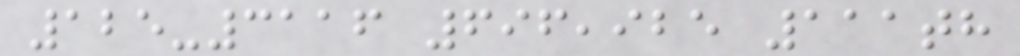125-3116 696,925 111th
